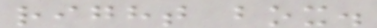right box.
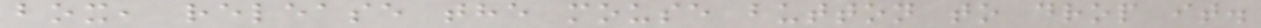box, release the mouse button to drop it.
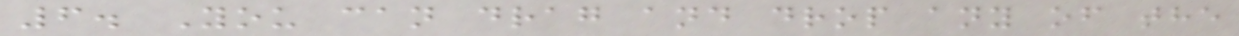6. You can drag and drop any of the
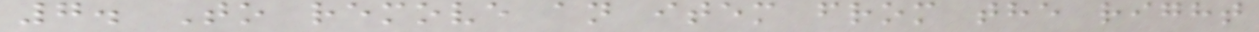7. To remove an item from the right
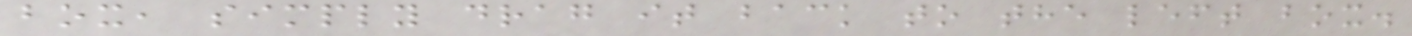box, simply drag it back to the left box.
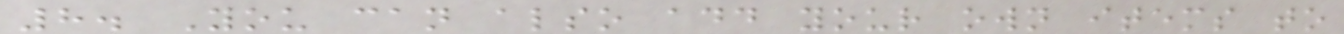8. You can also add your own items to
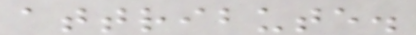attribute.
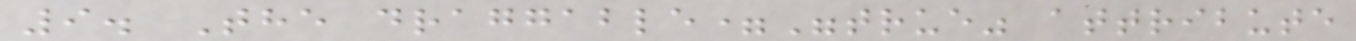9. The draggable="true" attribute
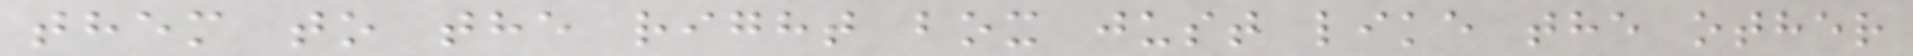them to the right box just like the other
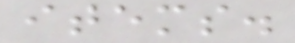items.
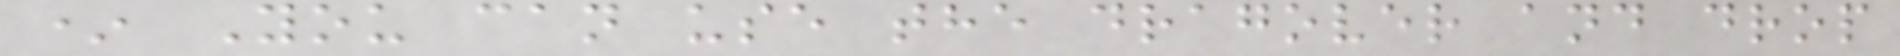* You can use the dragover and drop
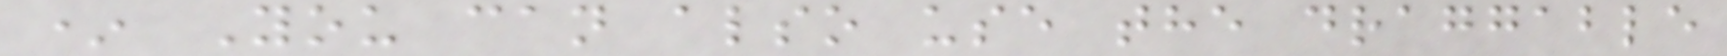* You can also use the draggable
